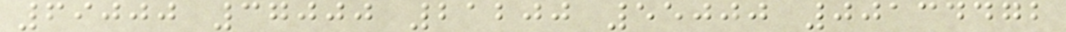69000 37000 21200 55000 00134472
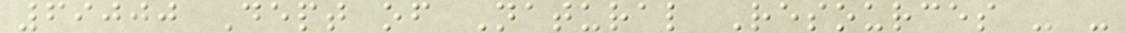69000 Dept of Natural Resources - -
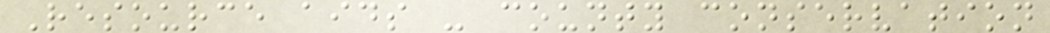Resource aids - county conservation
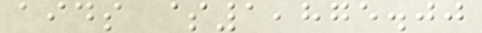aids $1,875.00
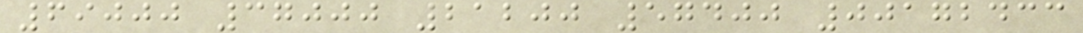69000 37000 21200 57400 00172433
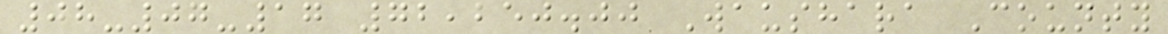08-07-17 72,250.00 Waushara County
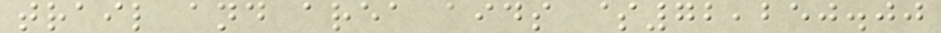trail and area aids $72,250.00
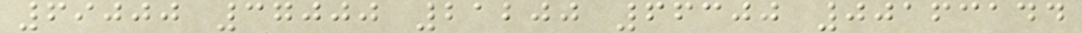69000 37000 21200 66300 00163144
